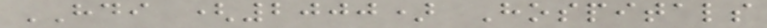HDI (2000) Hospitals
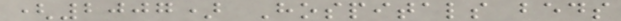(2007) Hospitals beds
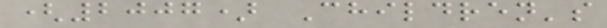(2007) Children's
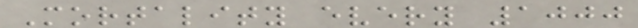Mortality every 1000
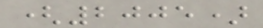(2005)
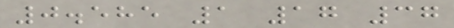0.585 1 17 37
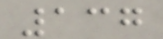137
